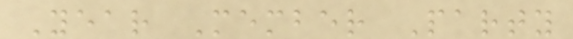Year Member Party
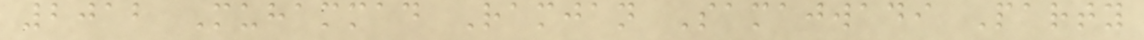2012 Muhammad Ramjan Samajwadi Party
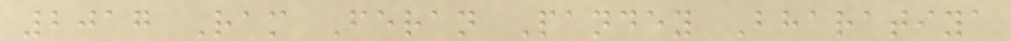2017 Ram Feran Pandey Bharatiya
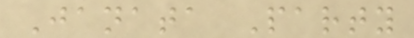Janata Party
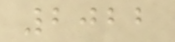2022
